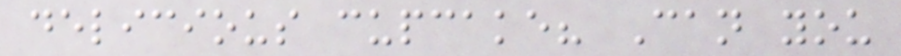delicious cupcake? Can you
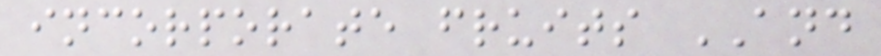incorporate fruits AND
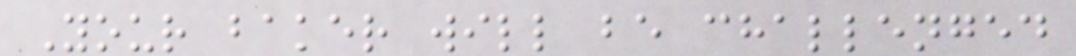Your baker will be challenged
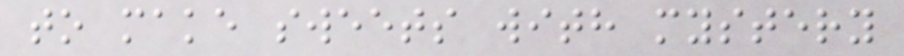to make sweets with mystery
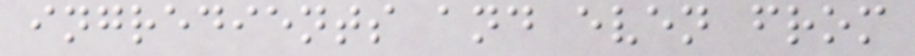ingredients and even from
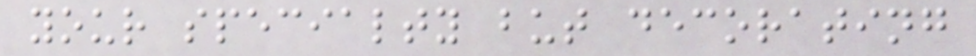your specialty but decorating
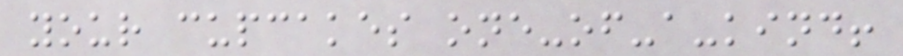your cupcakes one-of-a-kind!
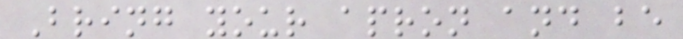Bring your apron and be
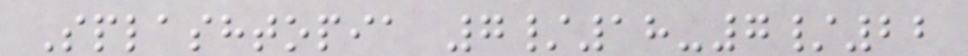Splashtopia 7/18-7/22
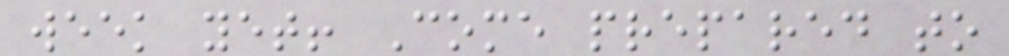week yet! Come prepared to
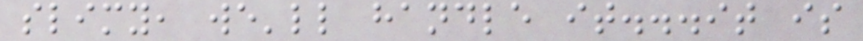slimy, we'll handle it...it is
